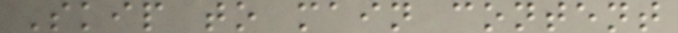Skip to main content
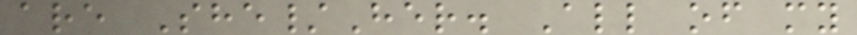are She/Her. All of my
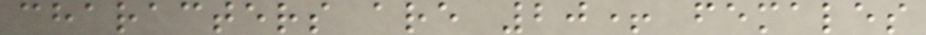characters are 20+ females
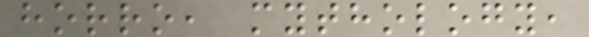horro, mythology,
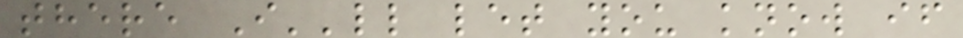there I''ll let you know if
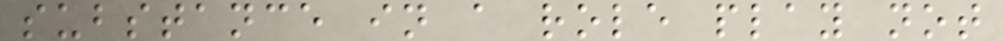substance in a role play not
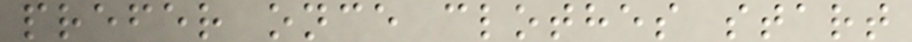prefer once clothes start
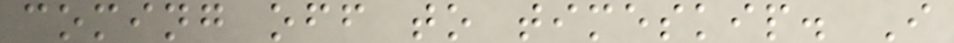coming off to timeskip. I
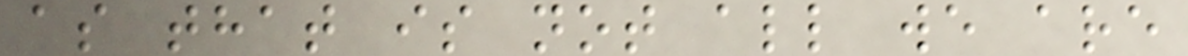as that is not all we are
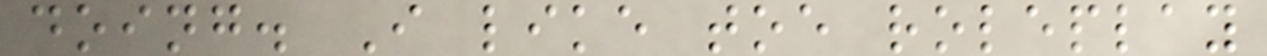doing. I like toe roleplay
